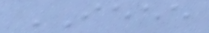IEEE
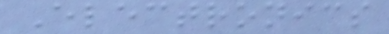Electronics
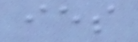ies
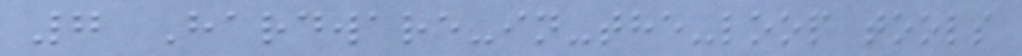7 Hardware-in-the-loop tools
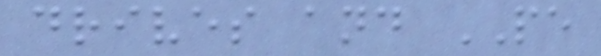drives and PE
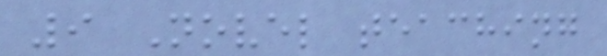9 Novel teaching
